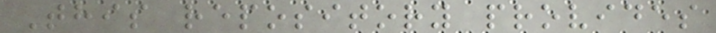This repository provides
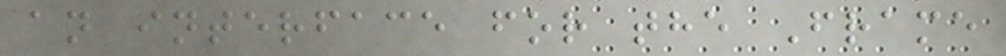an interface for the Frame
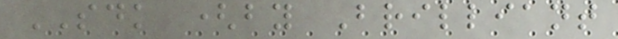SDK (by Brilliant
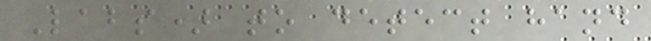Labs) to detect hand
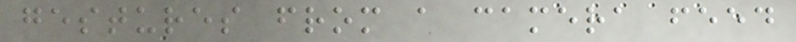gestures from a camera feed
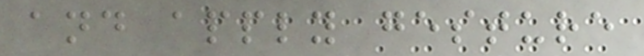and apply gesture
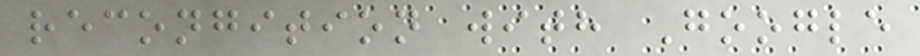recongition with Google
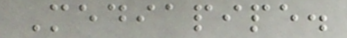Mediapipe.
